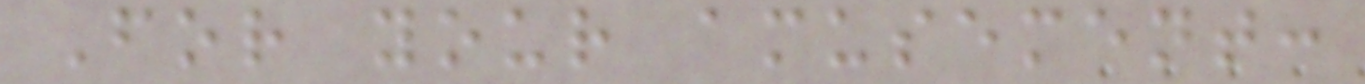For your amusement:
